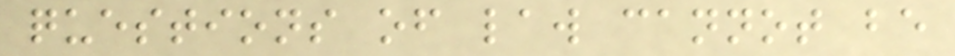questions of law cannot be
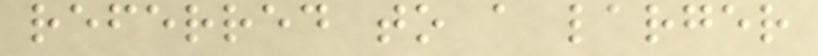referred to a larger
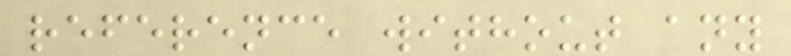reference without any
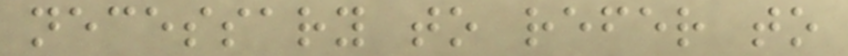necessary to refer to
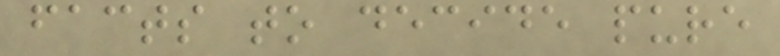facts to decide pure
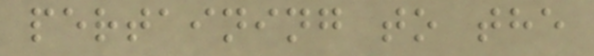pertaining to the
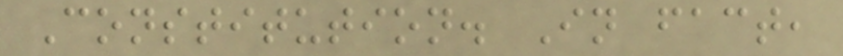Constitution. In fact,
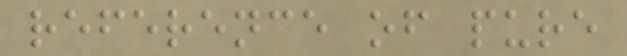reference of pure
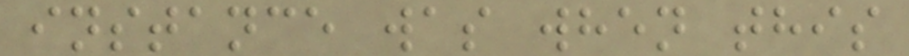instance was when this
